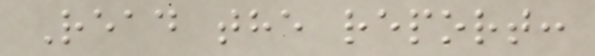Read the report:
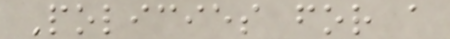Policies for a
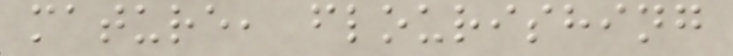mature, flourishing
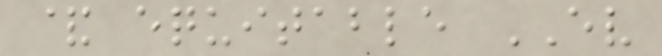& equitable EV
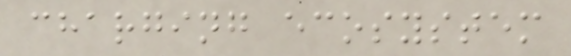charging ecosystem
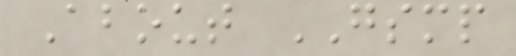About GSMP
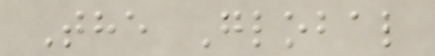The Global
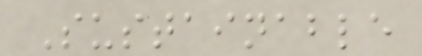Sustainable
